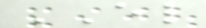EL
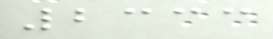2333
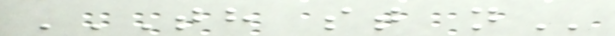TH ST N
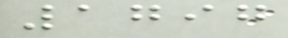1797
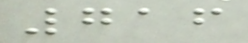716
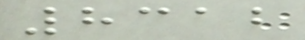8312
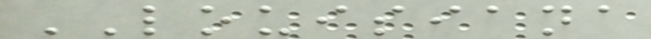LOUISIANA
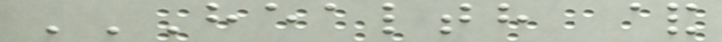HEALTH &
